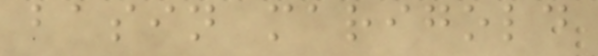basin marigold
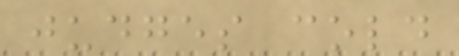judges cold
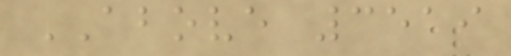ABOVE 3519
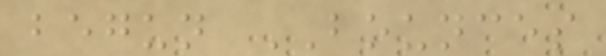begun BOUNCES
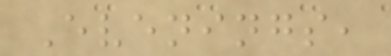Evenings,
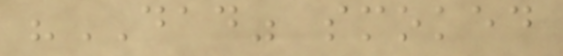"DAD" smoked
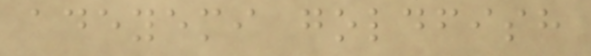adeyemi goldfish
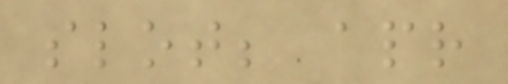slot; apr
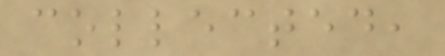collected,
